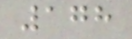178
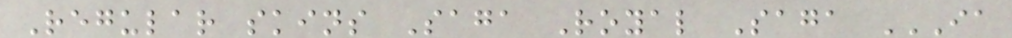Regular skins Saga Royal Saga IA
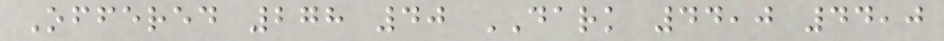Offered 278 40 DARK 44,0 44,0
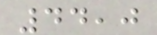44,0
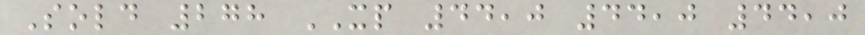Sold 278 XP 44,0 44,0 44,0
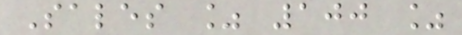Sales % 100 %
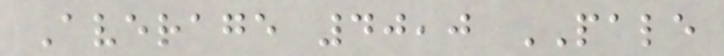Average 40,0 PALE
